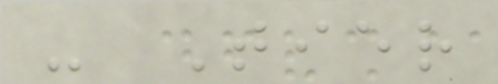- Tier
